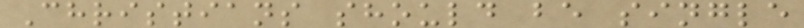Christians should be single
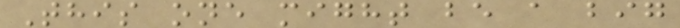This one might be a big
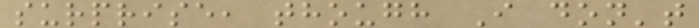surprise, though I don't
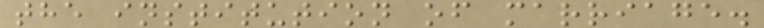the institution of marriage.
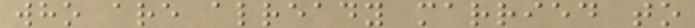who are already married to
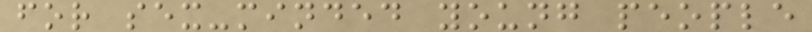for sex-minded young people
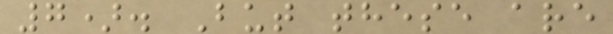7). But these are
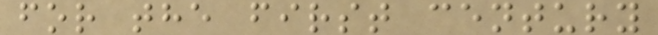for the first century
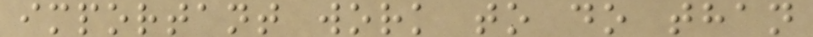important work to do than
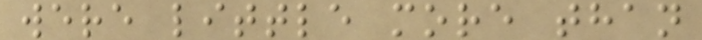were little more than
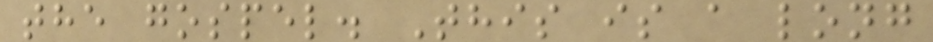the gospel. This is a long
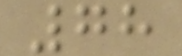78
